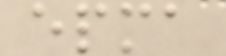epma
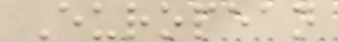European
